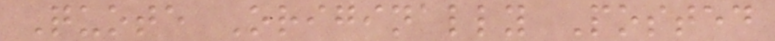Quote Originally Posted
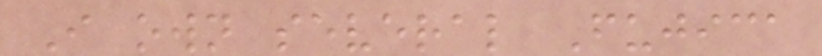I own several Fujica
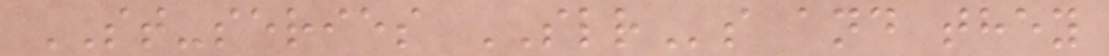ST-series SLRs and they
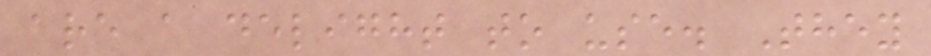are a delight to use. They
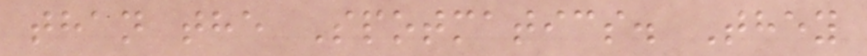than the Spotmatics. They
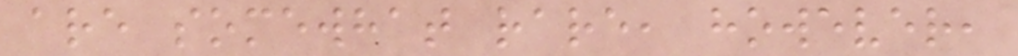are somewhat rare, however,
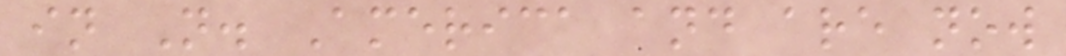in N. America and are now
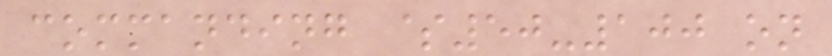commanding $50-100 on
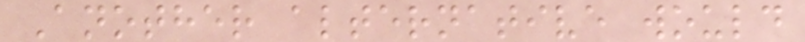Another alternative would
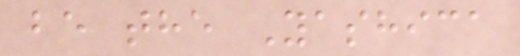be the Yashica
